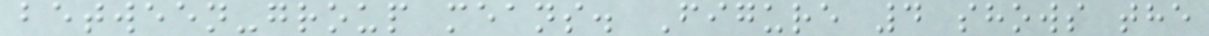between-group means. Figure 4 shows the
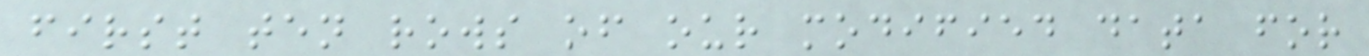first ten rows of our modified data for
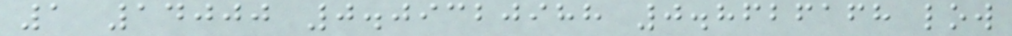1 14000 0.09320988 0.8626168 low
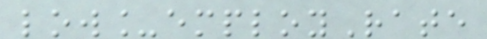low_employRate
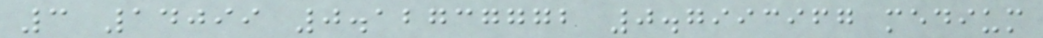3 14099 0.12737772 0.7993967 medium
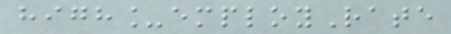high_employRate
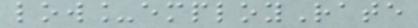low_employRate
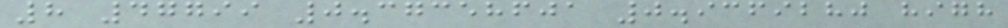8 47799 0.37358601 0.9369280 high
